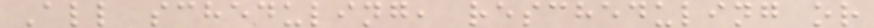All scheduling, rescheduling or
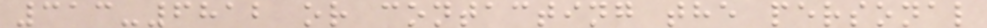313-6812 or contacting the personal
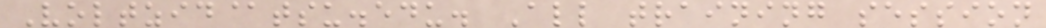Voltzid@tsu.edu. All training session
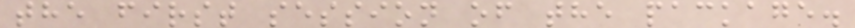the first session of the package.
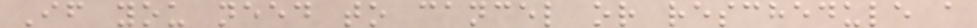If you need to cancel or reschedule a
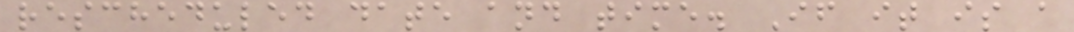rescheduled date and time. If it is a
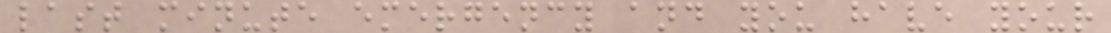last minute emergency and you have your
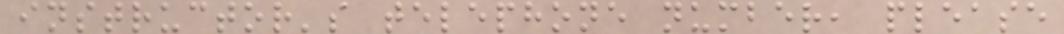instructor's telephone number, please
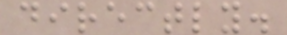directly.
